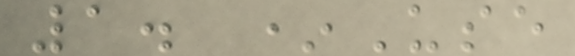1. *Use
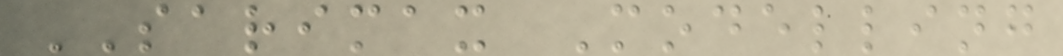SARIMAX Modelling
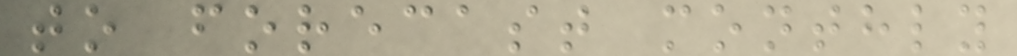to forecast monthly
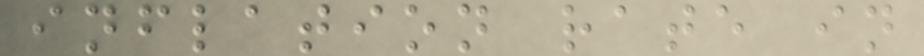inflation rate in
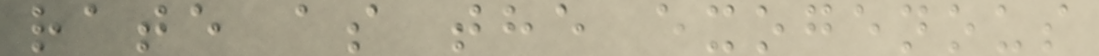rate as the exogenous
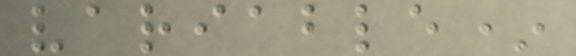variable*
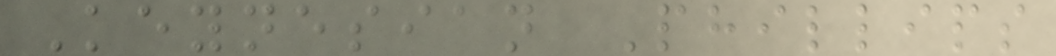Keynesian Phillips
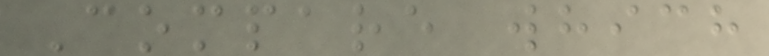Compare which
